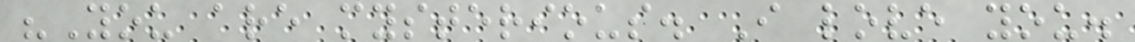"You are mysterious. I love you.
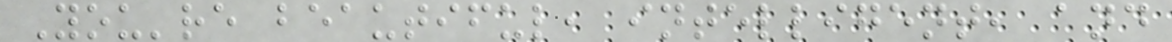You're beautiful, intelligent, and
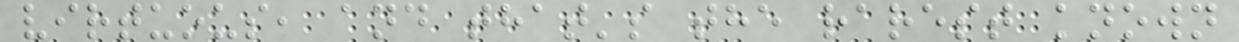virtuous, and that's the rarest known
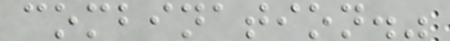combination."
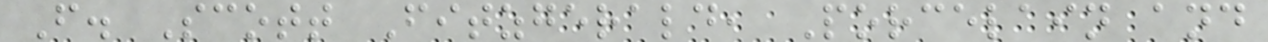F. Scott Fitzgerald, Porcelain and
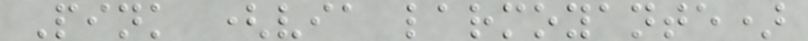Pink (via larmoyante)
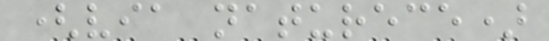(via naturece)
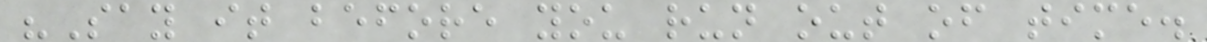"Say it before you run out of time.
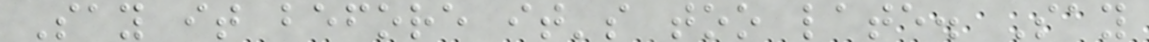Say it before it's too late. Say
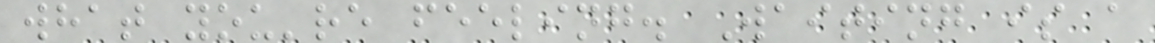what you're feeling. Waiting is a
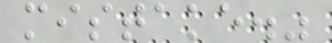mistake."
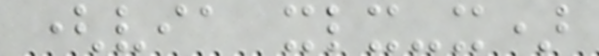(via xlx-x)
